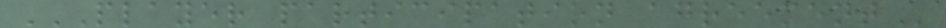PLAYER PARTICIPATION AGREEMENT
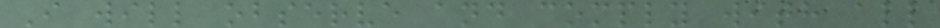I will observe and comply with all
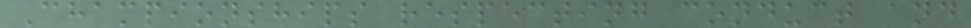Championships respecting conduct and
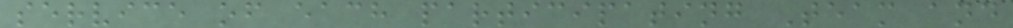service of each participating Team and
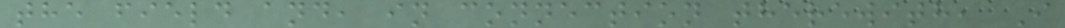the field and, in connection therewith, I
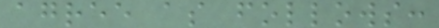agree as follows:
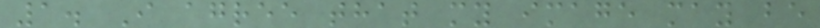1. I agree that my image may be
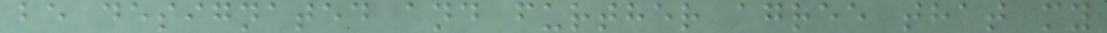be designated and further agree that my
